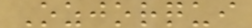Ozjorqui
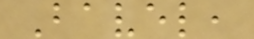Bavel,
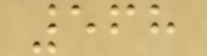568
